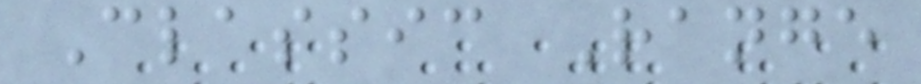Classic Range
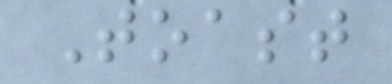Toast
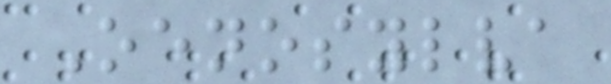Oenosylva
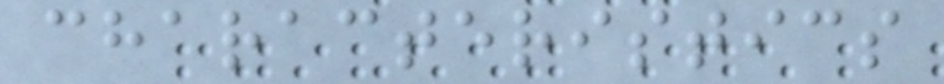characteristics
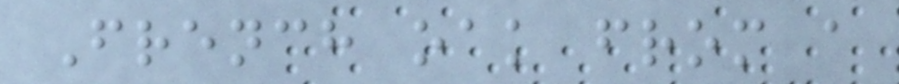French oak from a
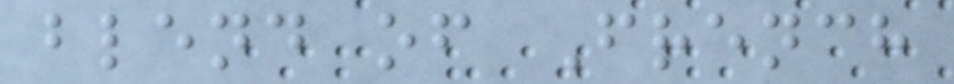blend of French
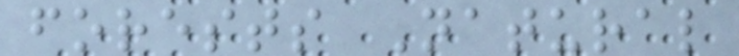forests Natural
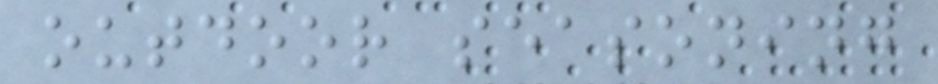outdoor seasoning
